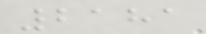2181
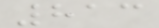813
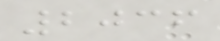2036
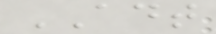ADT
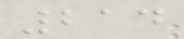214
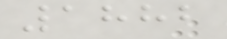1882
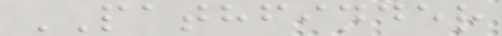PATHFINDER
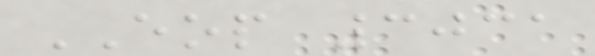EOP 3031
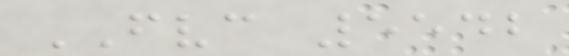FVC 5542
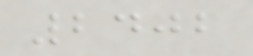2402
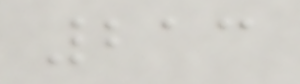213
